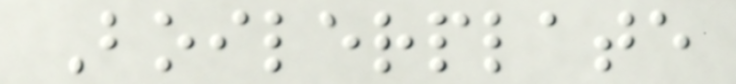Boilerplate
